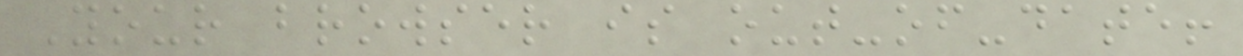Your browser is out-of-date!
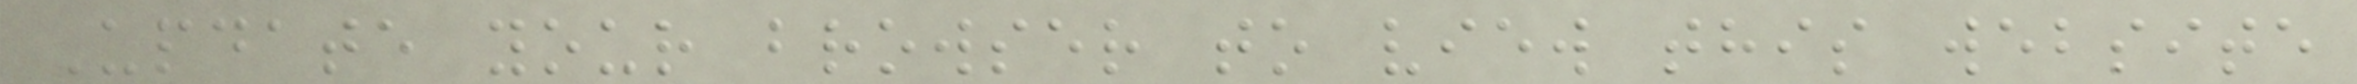Update your browser to view this website
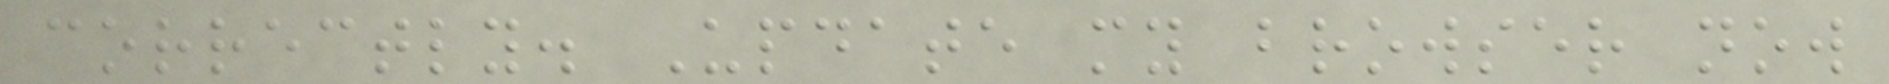correctly. Update my browser now
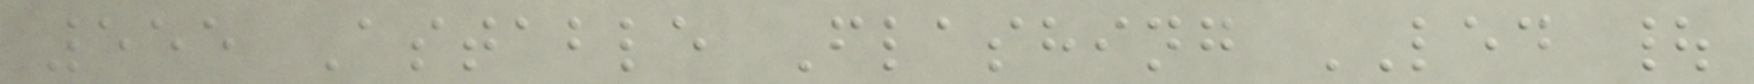555 Astable Flashing LED |
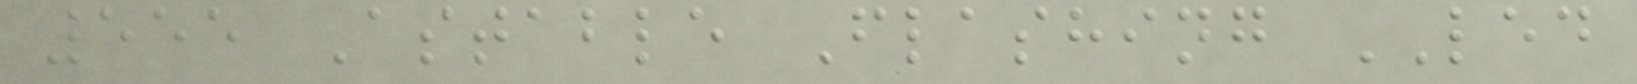555 Astable Flashing LED
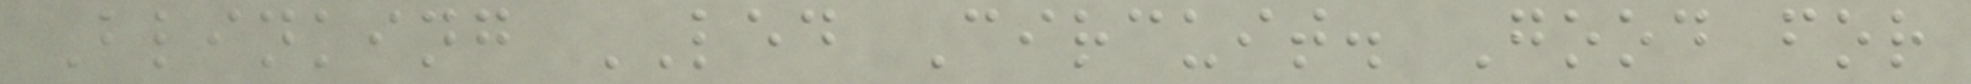Blinking LED Circuit. Good for
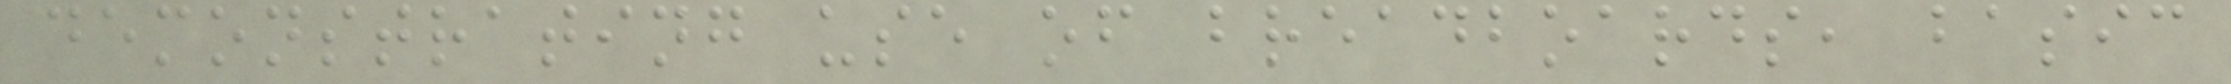demonstrating use of breadboards, basic
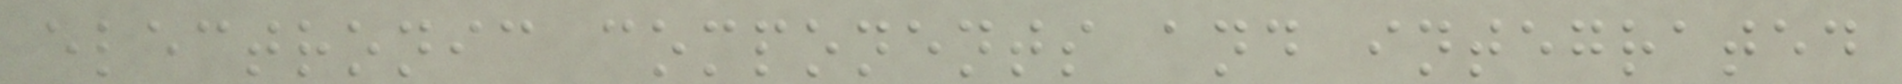electronic components and integrated
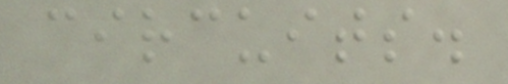circuits.
